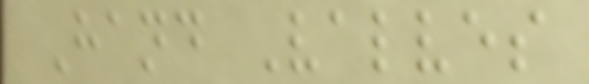Hand Valves
